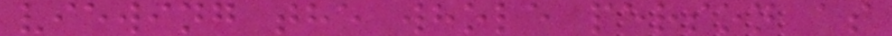viewing the whole person as
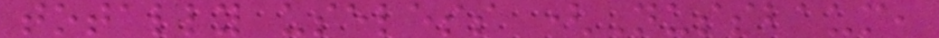totally useless (Nussbaum,
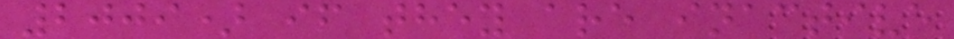2009) if they are inactive
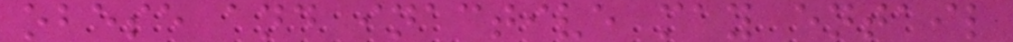obese and inactive may entail
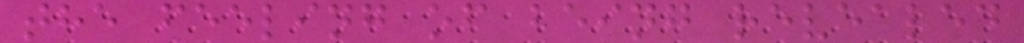the feeling of being revealed
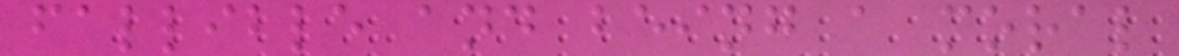fallible and being a moral
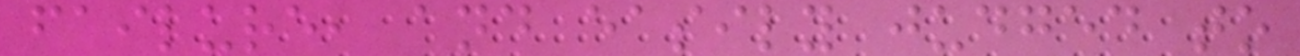failure, and easily judged to
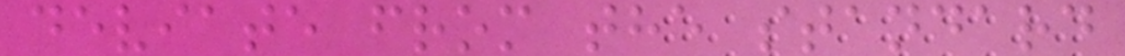deviate from the standard
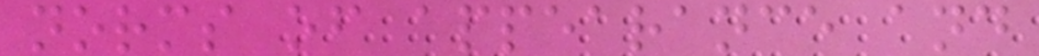norms of appearance and
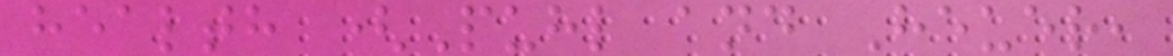health (Puhl and Heuer,
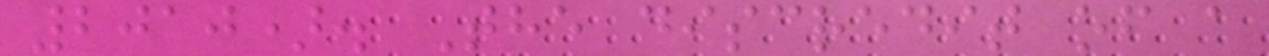2010). The discredit of a
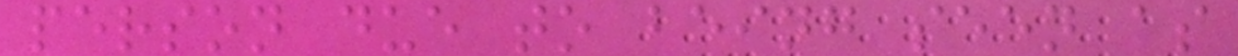person due to being seen as
